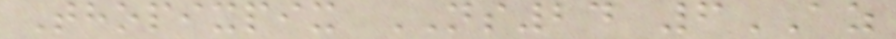Thopixpix NS24 6AZ
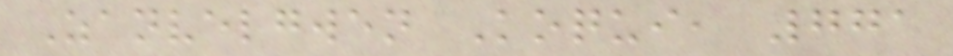Zanvelgwen Koqui, 771
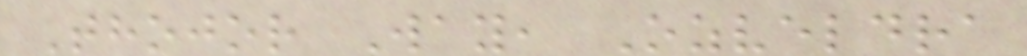Thojor Way, Ozveldra
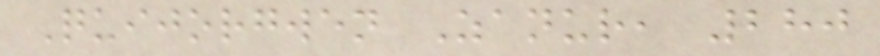Quijorgwen Zanur, 280
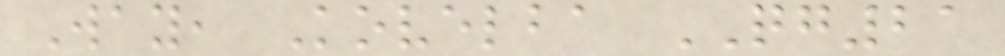Way, Kovelba QG21
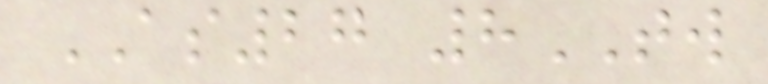AS27 8TW
